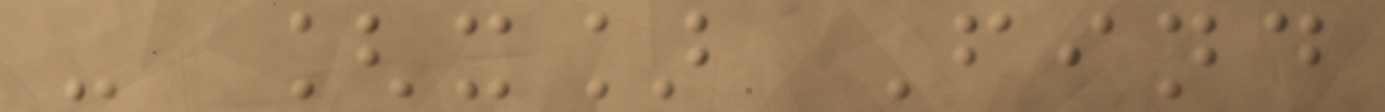- [x] Find
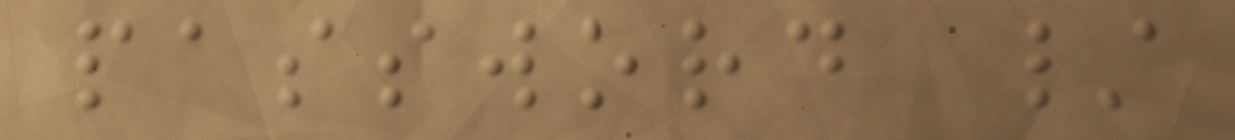password /
